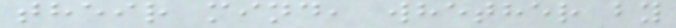their mind, whether by
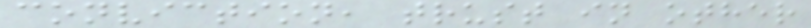conviction, trust in other
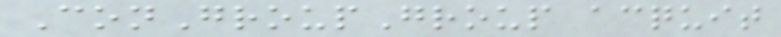ConGroupGroup acquit
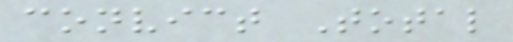convict Total
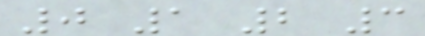0 1 2 3
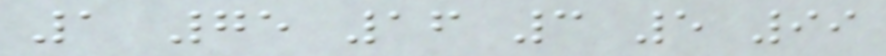1 75 16 3 5 99
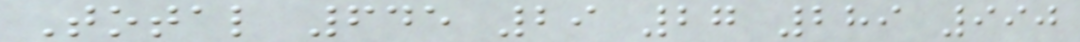Total 645 29 27 289 990
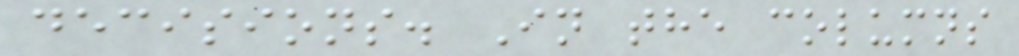decisions. In the columns
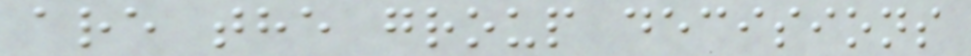are the group decisions
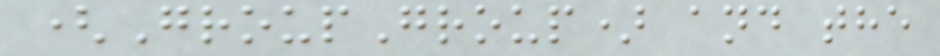(GroupGroup) and the
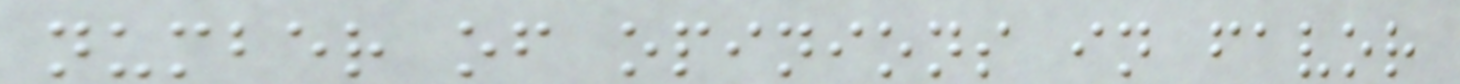number of opinions in favor
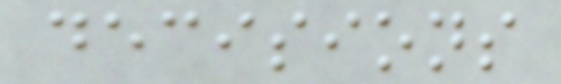decisions
